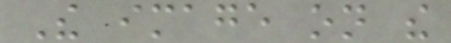The image on the
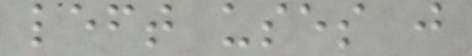left uses just
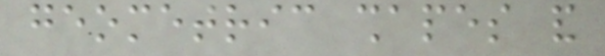geometric shapes and
